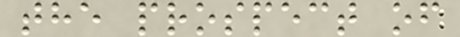the prospect of
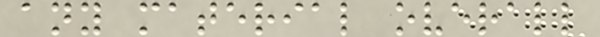any material overall
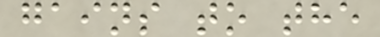gains to the
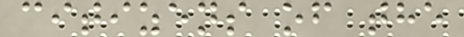citizens of the
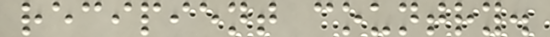recipient country.
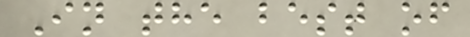In the best of
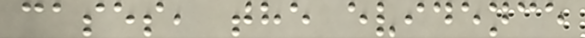cases, the evidence
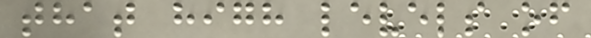that high levels of
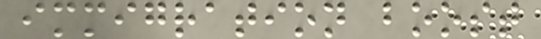immigration boost
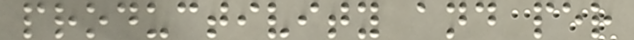productivity and per
